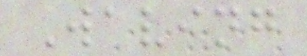Waving
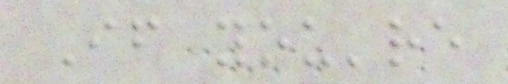If you're
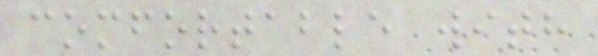comfortable with
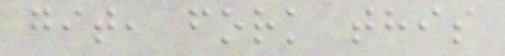git, fork this
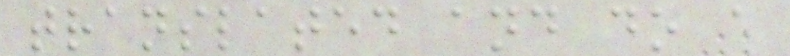translated and do a
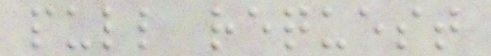pull request
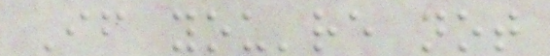If you're not
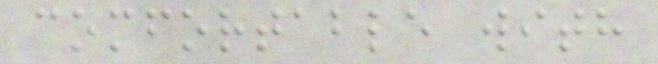comfortable with
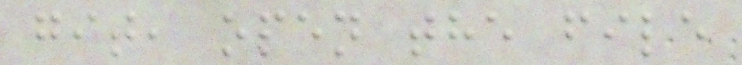git, open the file
